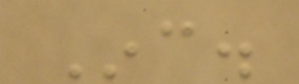Inc.
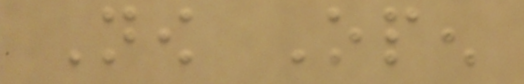Now Open
